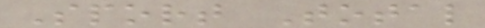Sport Total
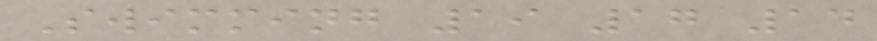Swimming 19 17 14
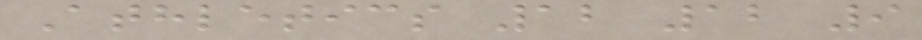Athletics 12 12 9
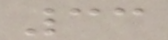33
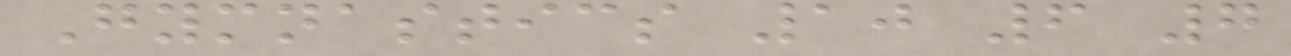Gymnastics 10 6 7
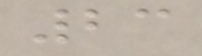23
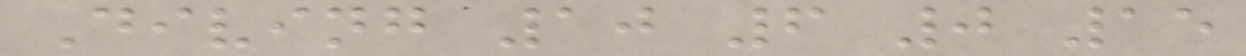Diving 10 6 0 15
